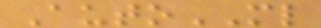AutoML
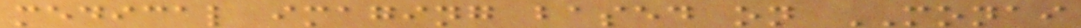medical imaging based on MONAI
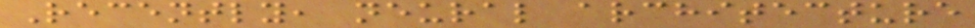Recently, neural architecture
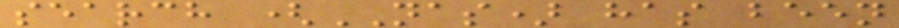search (NAS) has been
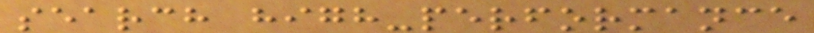search high-performance
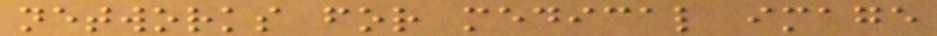networks for medical image
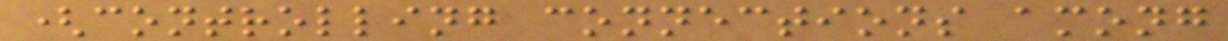(controlling connections among
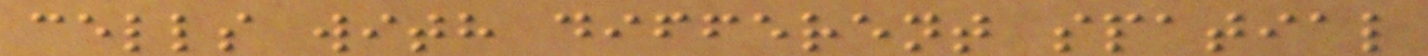cells with different spatial
